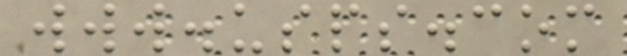www.usps.com
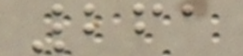261
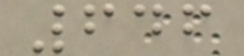646
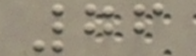76
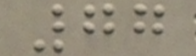77
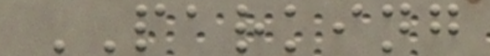PARKING
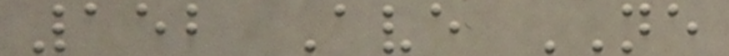152 Ave NE
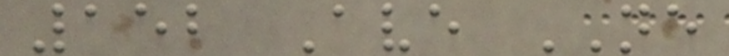152 Ave NE
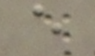e
